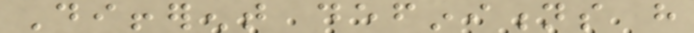Different definitions have
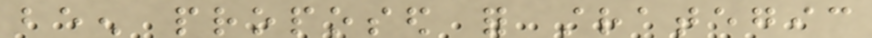been proposed for strategic
